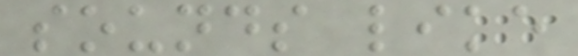sounds like
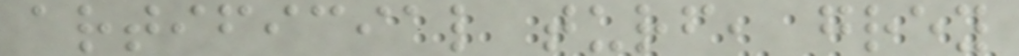artificial turf, grey
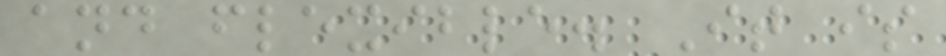and flexible. It is
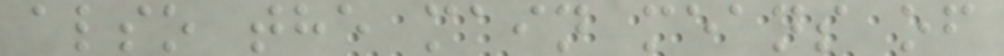also the main means of
